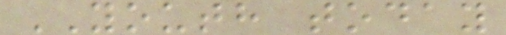YOUTH today
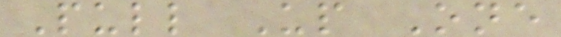Pull Up One
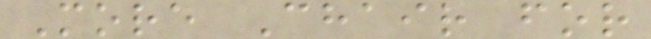More Chair for
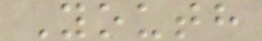Youth
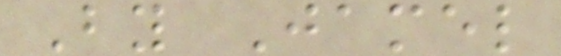By Jamel
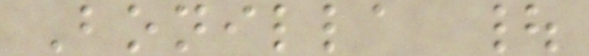Bonilla |
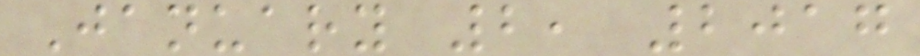January 2, 2017
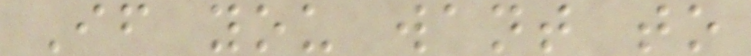If you want to
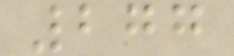277
